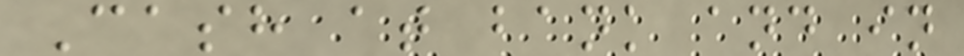Cash at bank and in
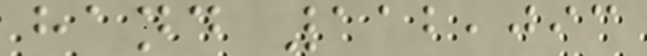hand 112,093
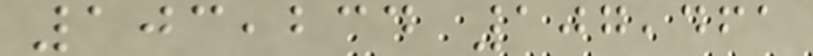103,234 107,461
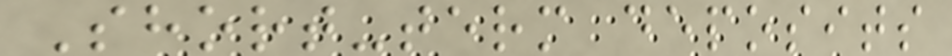Short-term deposits
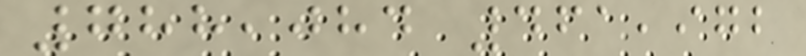788,084 461,972
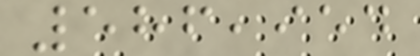586,954
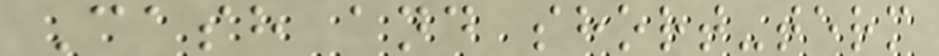Cash and short-term
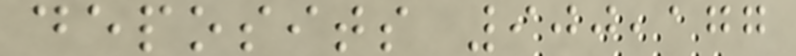deposits 900,177
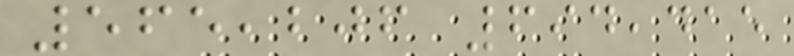565,206 694,415
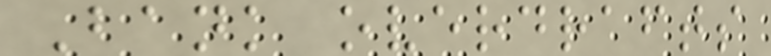Bank overdrafts
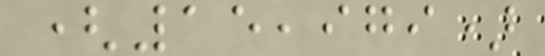(15,979)
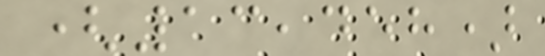(13,458)
